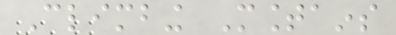Climbing Mountains
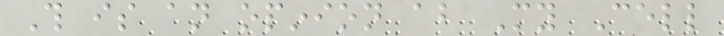This is an opinion about My Cell
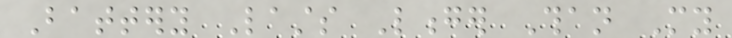Battery Lasts Longer Than My
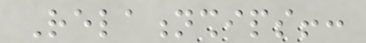Relationships!:
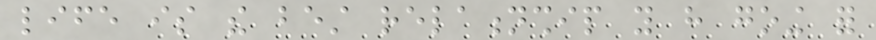life is the best relationship you have going for
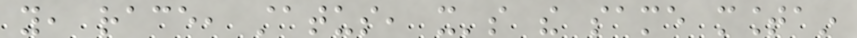you, race, status, it's the same mountain
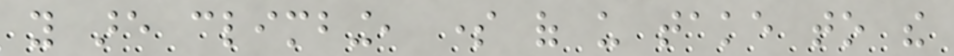you are climbing, some of us take to the
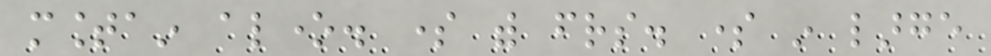mountain alone. some with friends. some in large
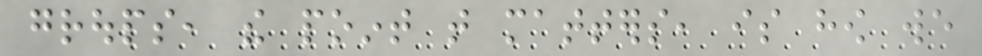groups, the point that matters, is how we
